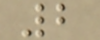2
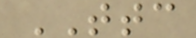TTC
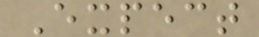Expect
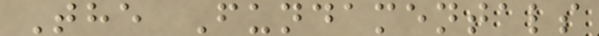The Fundamentals
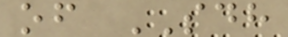of SDH
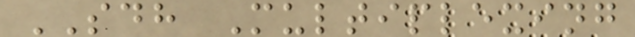SDH Multiplexing
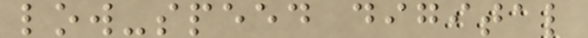low-speed digital
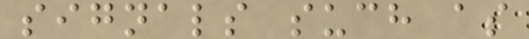signals such as
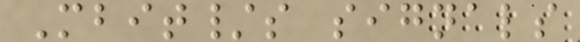Mbit/s signals
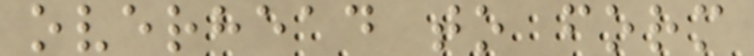overhead to form
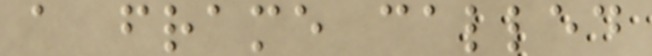a frame called
